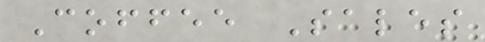Coffee Sales
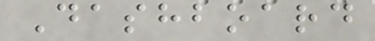Dashboard
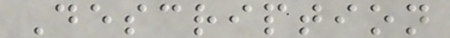Description
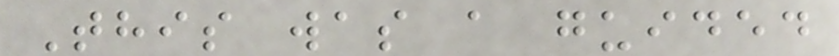This was a guided
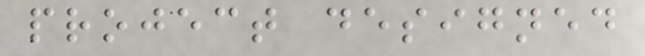project designed
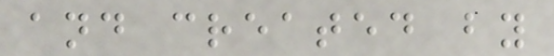and created by
